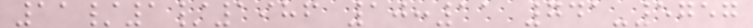11/1/1986 10:11 741-5757
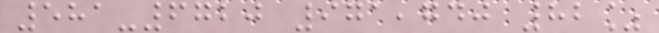581-6720 971,740 82%
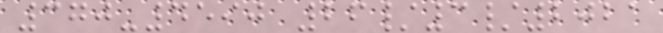370-4590 26/3/2021
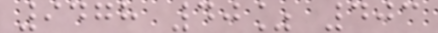9478 40% 403
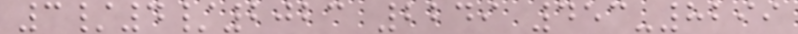3/4/2023 2249 453-8299
